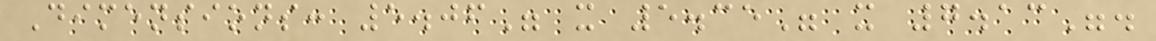Dimensions: 5.06" x 5.35" x 7.13".
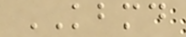KBMD
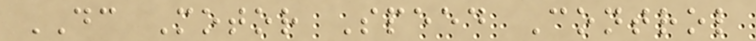DC Motor Speed Control
